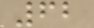62
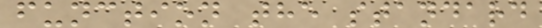function the standard
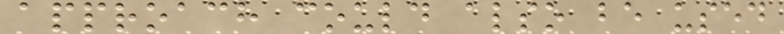approach could also be used
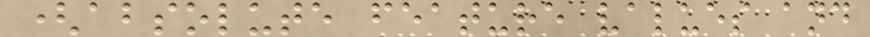(absolute feature values and
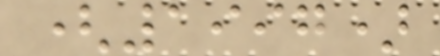(1997)
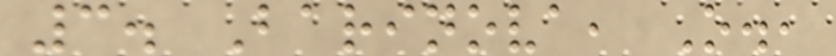3. Barinova, O.,
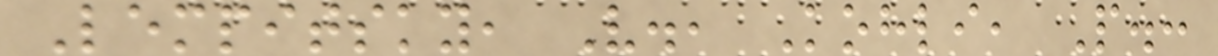Lempitsky, V., Kohli, P.:
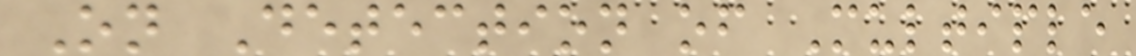On Detection of Multiple
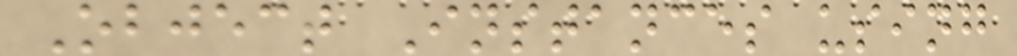Object Instances using
